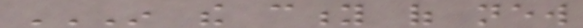IN THE CITY OF NEW
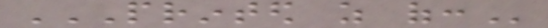PRINTED AS OF:
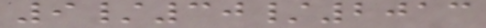9/30/2013
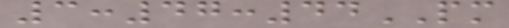3:47:44PM
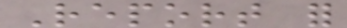Report for
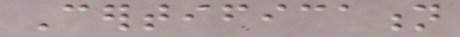Certification
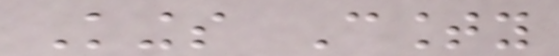Kings County
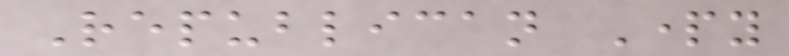Republican Party
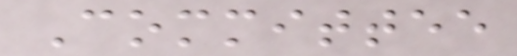Committee
